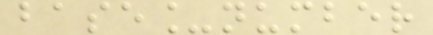base_number
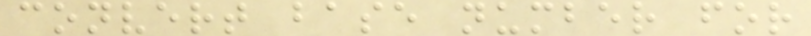convert base number for
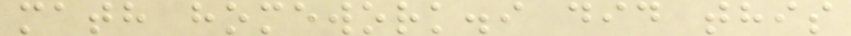math homework.i did this
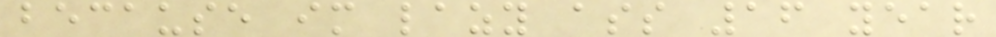because im lazy ass 16 year
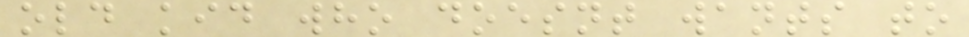old kid who doesnt wants to
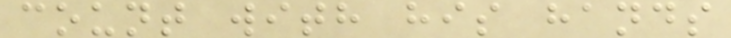count with his hands
